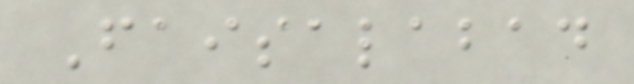Faisalabad
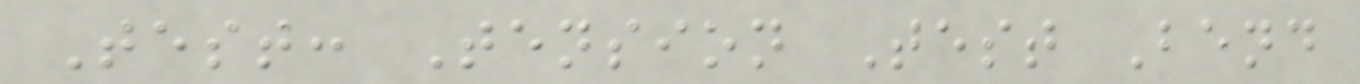Test: Tension Test Bend
